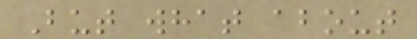But what about
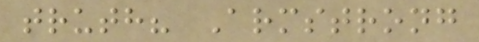truth? Armstrong
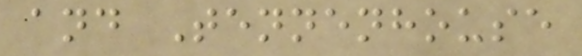and Tennenhouse
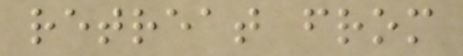retreat from
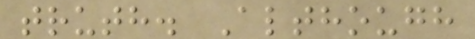truth. Although
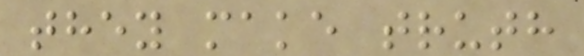they make truth
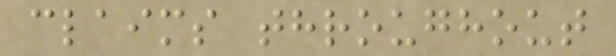claims throughout
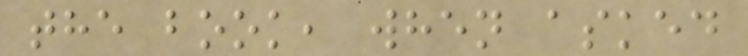the book, when asked
